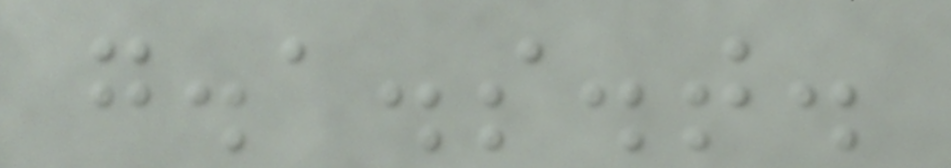g.a.s.t.
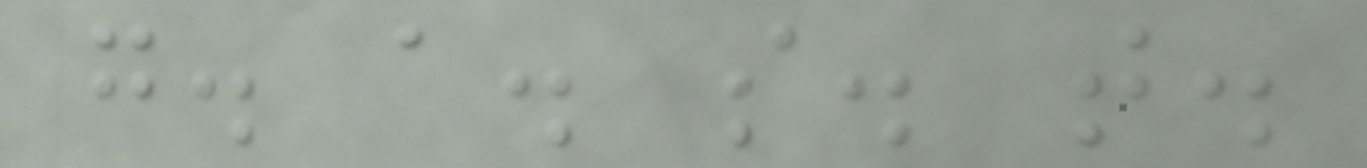g. a. s. t.
